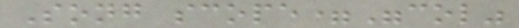Song scope="col"
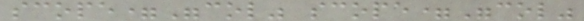scope="col" scope="col"
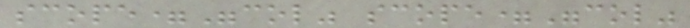scope="col" scope="col"
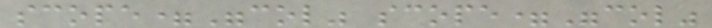scope="col" scope="col"
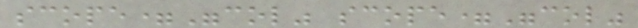scope="col" scope="col"
